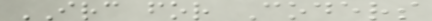IRC for Coders
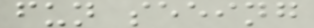fun seeing
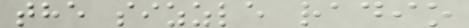the sizzle radio
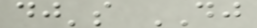dj's DJ
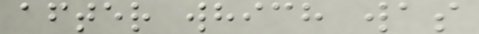after which was
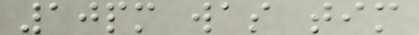10pm was tim
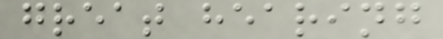great hearing
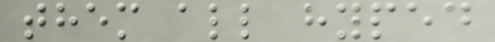them all hyped
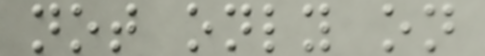not only on
